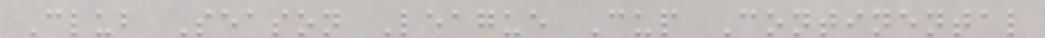Club Season League Cup Continental
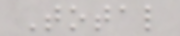Total
